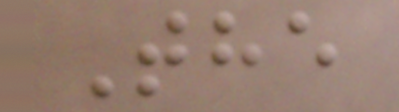The
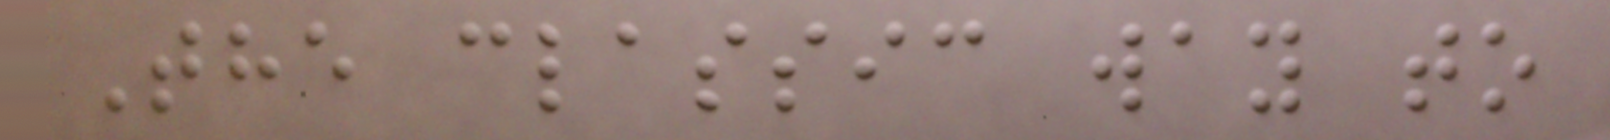The classic way to
